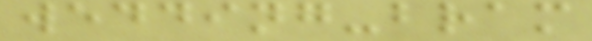wedding-bram
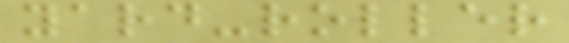yard-roller
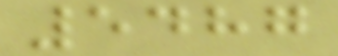5487
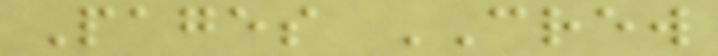Pages CREW
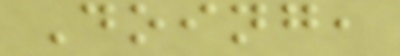Doing,
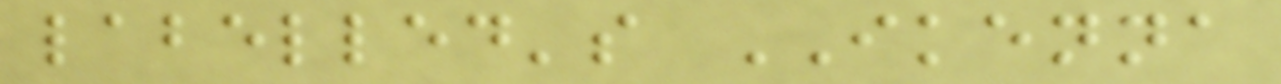labelled's IKENNA
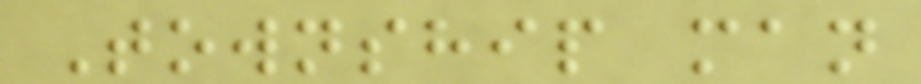Township man
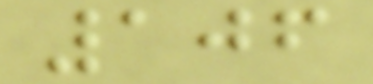106
